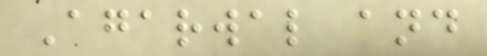Agarwal and
